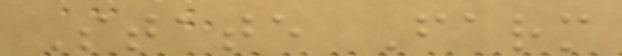State Farm
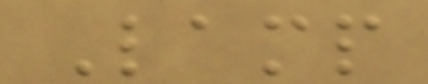Lamp
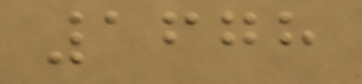1678
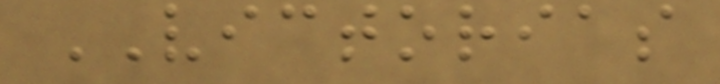VICTORIAS
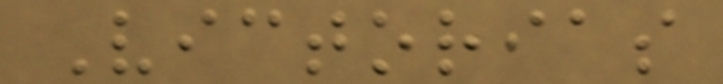Victorias
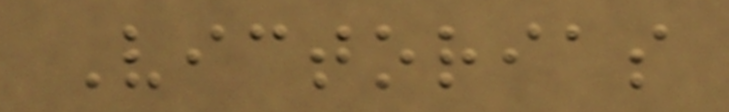Victorias
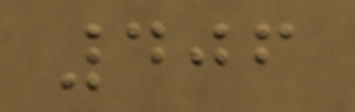406
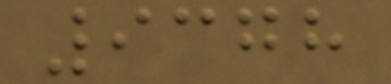9378
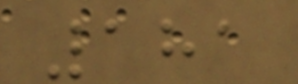181
